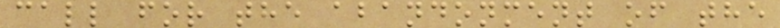call for the abandonment of the
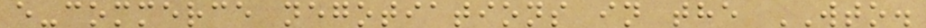e-commerce negotiations in the WTO.
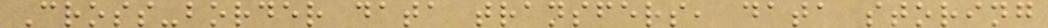Cross-border data transfers, data storing
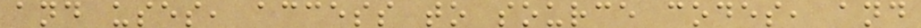and uses, access to source codes, and
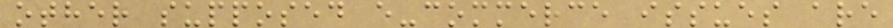other supposed e-commerce issues are
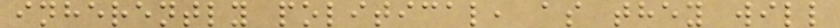inherently political, as they will
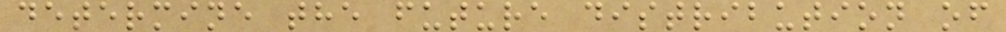determine the future distribution of
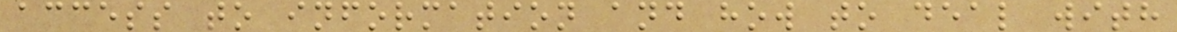access to information and how to deal with
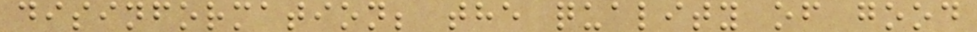disinformation; the quality of good
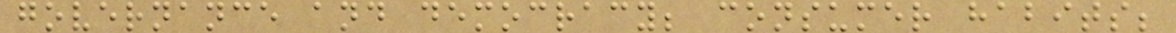governance and democracy; consumer habits;
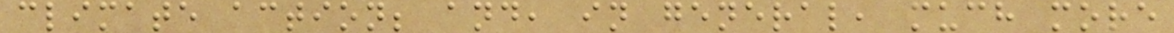climate action; and, in general, much more
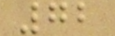72
